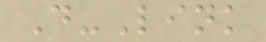D-Link
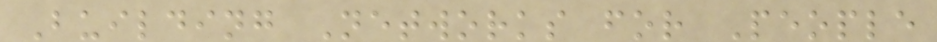Building Networks for People
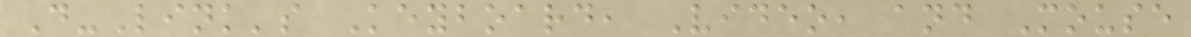D-Link's Keyboard, Video, and Mouse
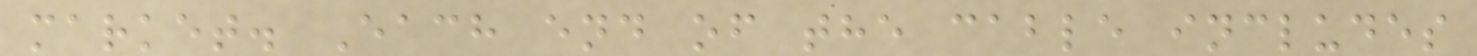market. Each end of the cable includes
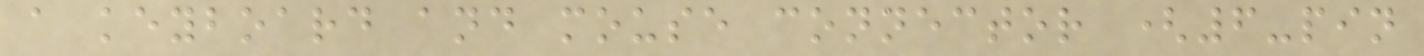a keyboard and mouse connector (6-pin
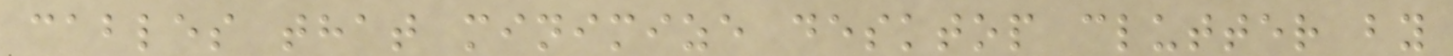cables that minimize desktop clutter by
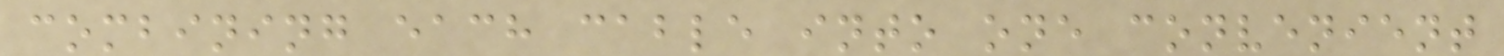combining each cable into one convenient
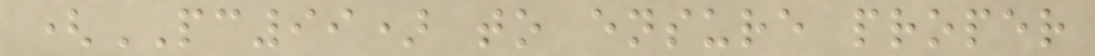(PC99) to ensure proper
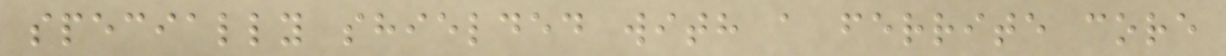specially shielded with a ferrite core
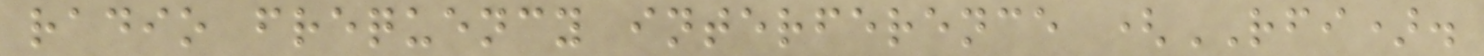radio frequency interference (RFI).
